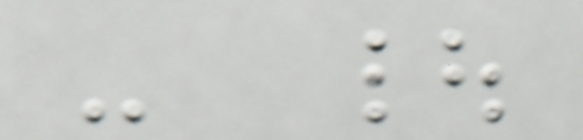- |
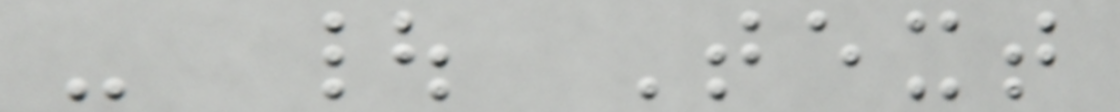- | Text
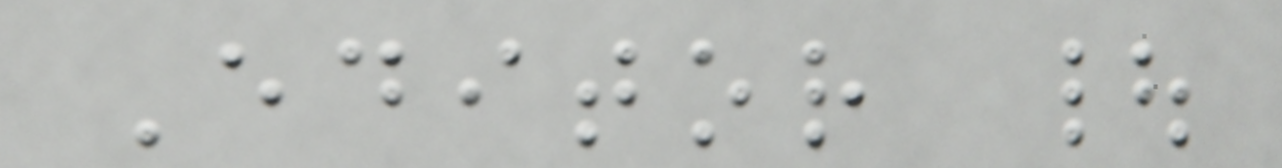Editor |
